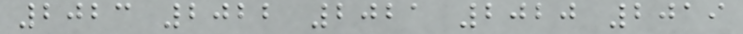2023 2022 2021 2020 2019
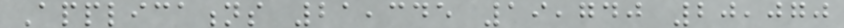Applications 21,345 19,740 20,070
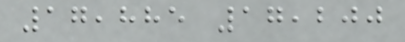17,885 17,200
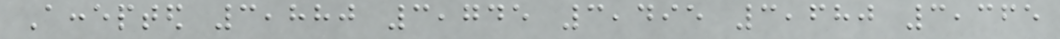Accepted 3,880 3,745 3,495 3,680 3,365
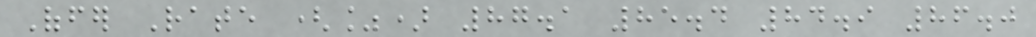Offer Rate (%) 87.1 85.4 84.9 86.0
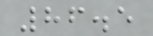86.5
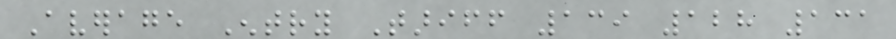Average Entry Tariff 139 128 131
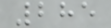285
